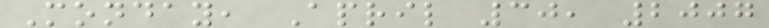Monday, April 30, 2007
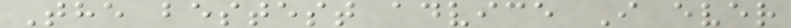The bestest advice I ever
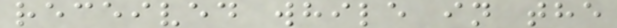received while in the
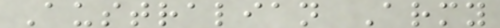Australian Army
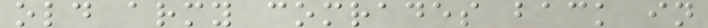old army comrades back in
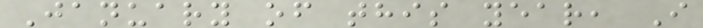January of this year, I
